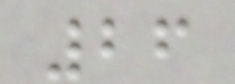26
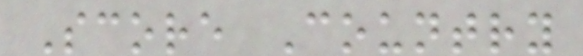Score Country
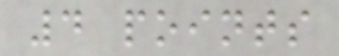4 points
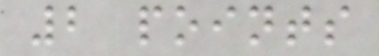2 points
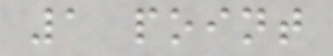1 point
